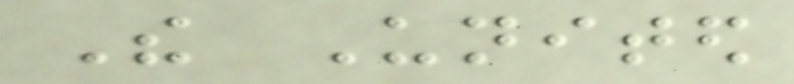The United
